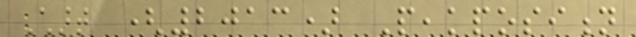Chart (2013) Peakposition
